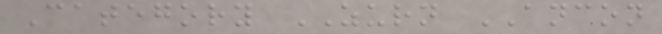Category ZURN ANCON
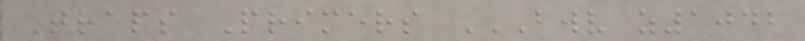Traps Primers BWV Z1042
